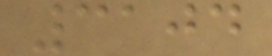3104
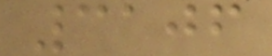3106
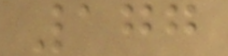177
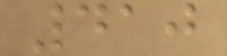410
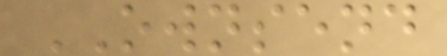OWNSEND
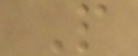P
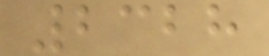2328
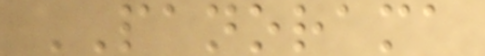PANORAMA
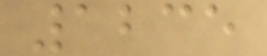1235
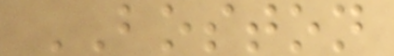BOSTON
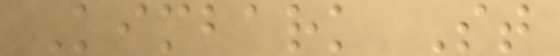Kimbark St
